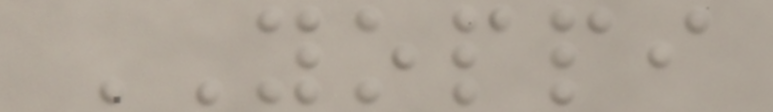YOPPI
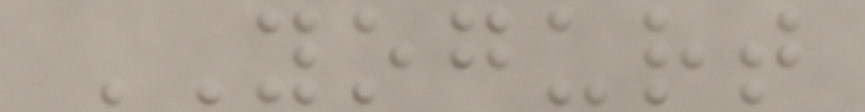YOGURT
